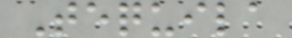Tequila
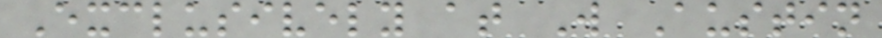Exclusively at W Austin
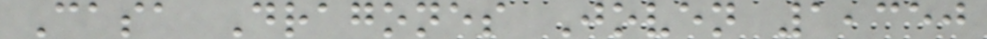Casa Dragones Joven 1,350
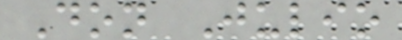Don Julio
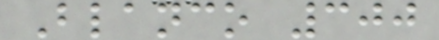Blanco 300
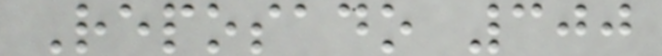Reposado 300
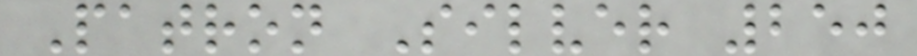Patron Silver 250
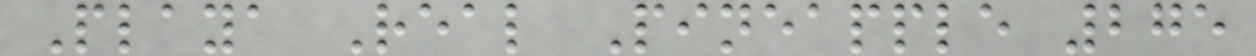Playa Real Pineapple 275
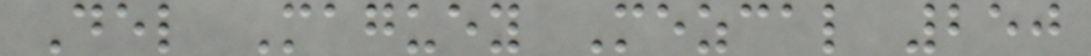Del Maguey Mezcal 250
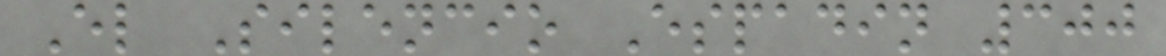El Silencio Espadin 300
